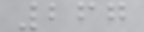267
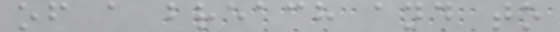of a breach and to
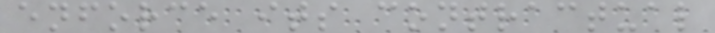enforce its contractual
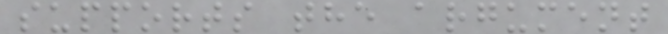supports the argument
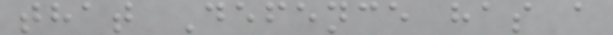that Defence has a
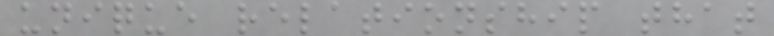unique relationship that
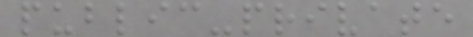public-private
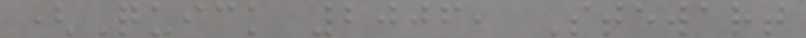(Quick 2006, Stewart
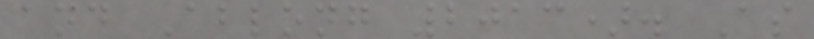and Ablong 2013). As
